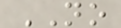NO
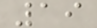19
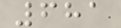681
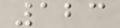123
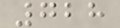728
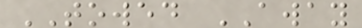TOWED AWAY
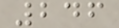246
